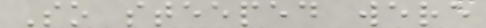So steeped were
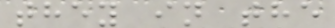they in the
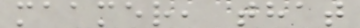maamer, that
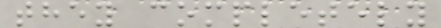they completely
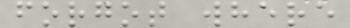forgot where
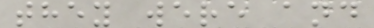they were and
